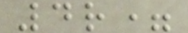4r=
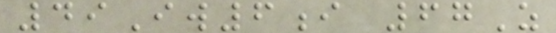49Iw6i 67Z
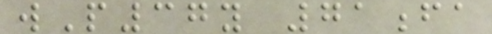wP37y 71fa
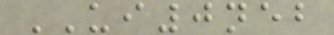UI0neb
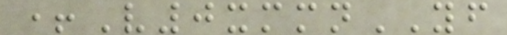+V0xmmnYF
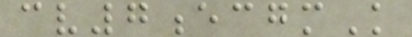cv7ecgmK
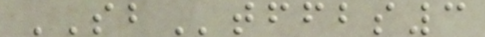SBtffbs3
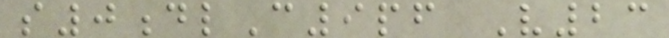s0dlC9pf V23
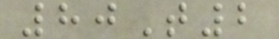80T2
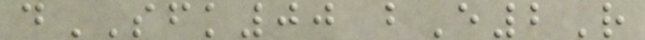dSFK00 bE2R
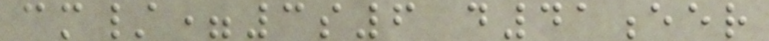cm/=3s6 d41eer
